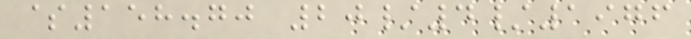$158.70 20/4/1976
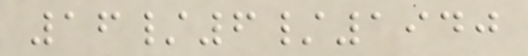16/6/1940
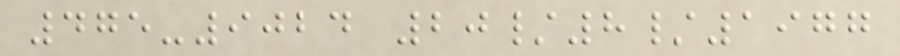475-9024 20/8/1977
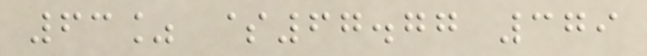63% $67.77 379
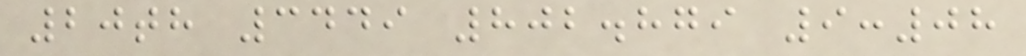20th 3449 802.879 9:08
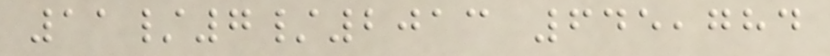11/7/2013 645,784
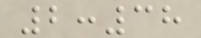2:38
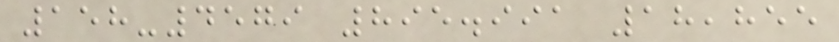158-4579 895.991 18,855
